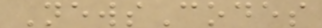NewsCodes
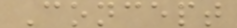Concept
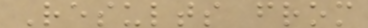Results from
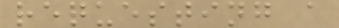requesting a
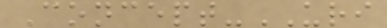Concept-URI
